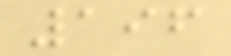196
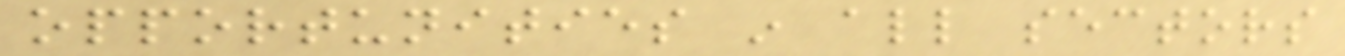opportunities in all sectors
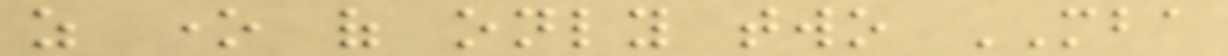as one of only two MBA
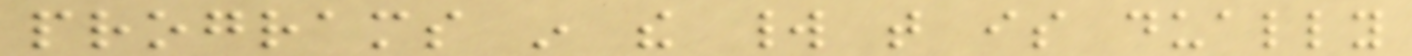programs in the world that is dually
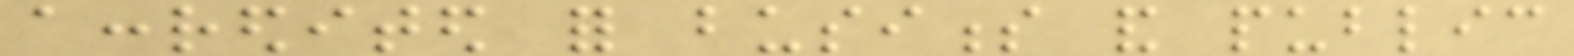accredited for business and public
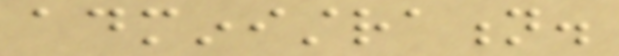administration.
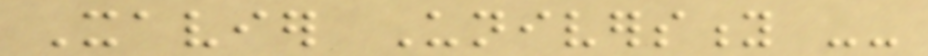Xavier University --
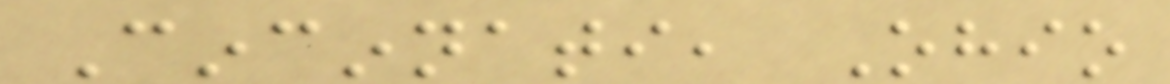Cincinnati, Ohio
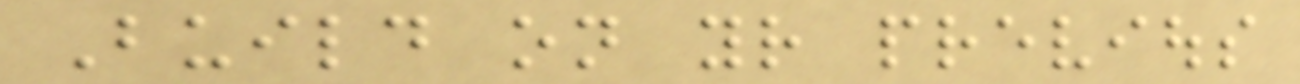Build on your previous
